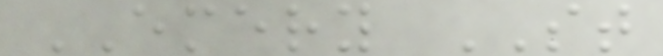EMERY ST
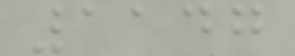1147
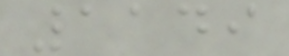1149
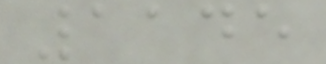1145
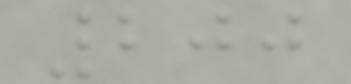200
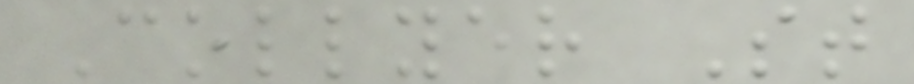Collyer St
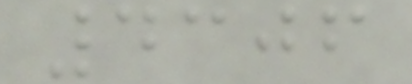4306
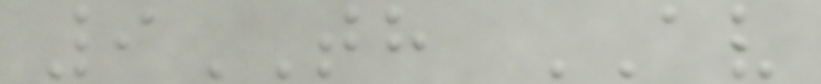9TH AV
